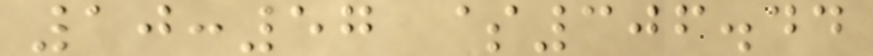10:57 $306.44
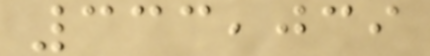333,039
